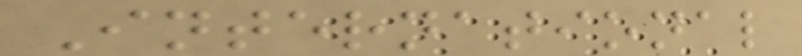International
